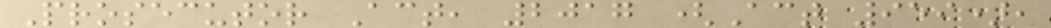Prosecutor Act, 2017 (Act 959),
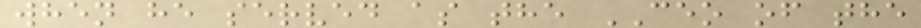when he served as the CEO of the
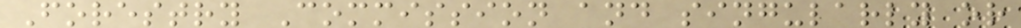Forestry Commission and singularly or
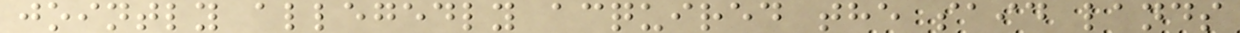jointly allegedly acquired the said lands
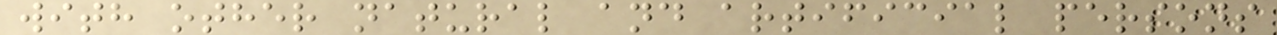with other natural and artificial persons
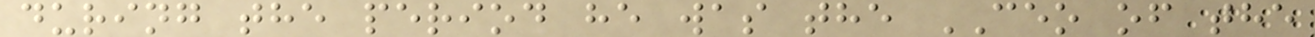during the period he was the CEO of the
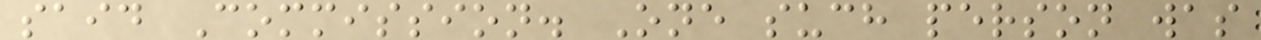said Commission. One such person was
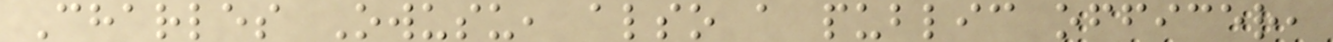Charles Owusu, also a public officer,
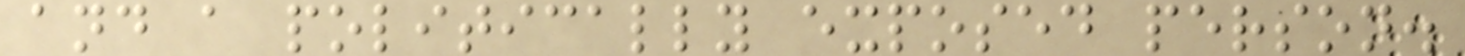and a politically exposed person.
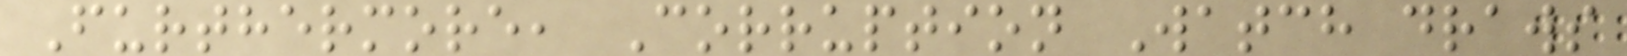Furthermore, Corruption Watch draws
